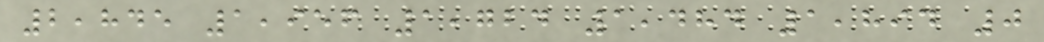2,845 1,956 1,724 1,484 1,894 0
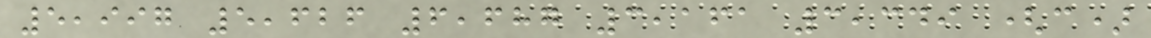5,997 5,626 6,687 3,161 3,349 (c)
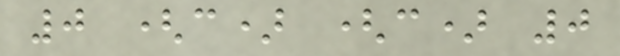0 (c) (c) 0
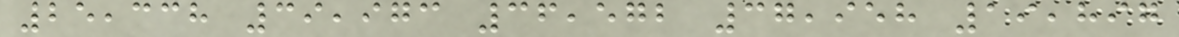25,338 39,973 36,572 37,958 19,897
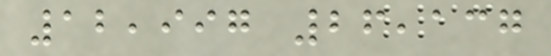12,997 26,137
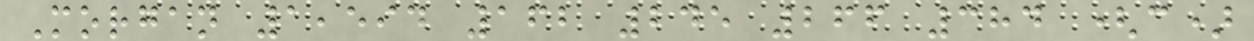Morgan 1,594 162 245 266 384 (c)
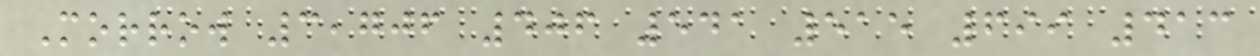Morrow 3,706 406 541 515 699 413
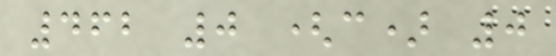462 0 (c) 0
